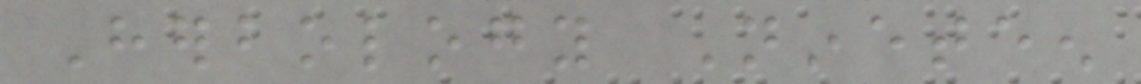Herbology Nineteen
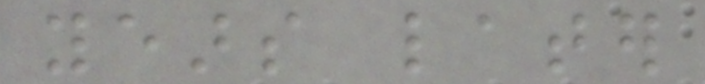years later
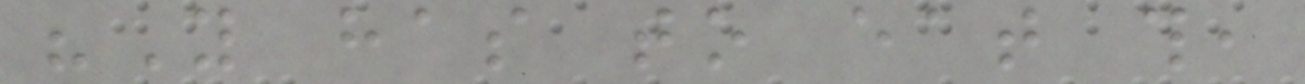"You has to eat this,
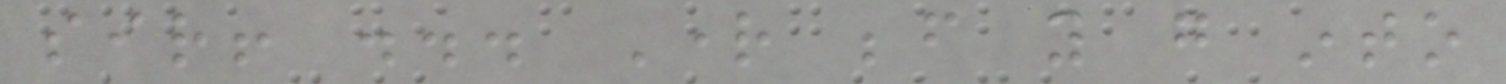sir! ... Right before you go into
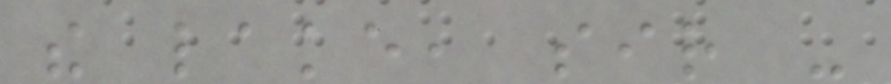the lake, sir -
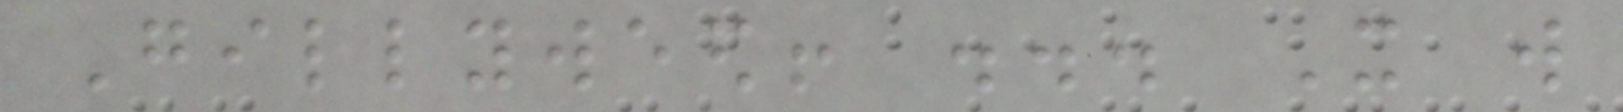Gillyweed! ... It will
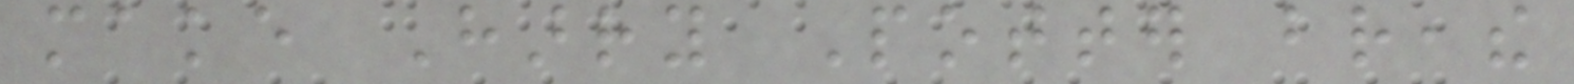make Harry Potter breathe
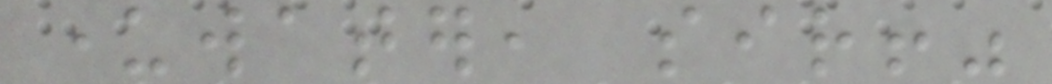underwater, sir!"
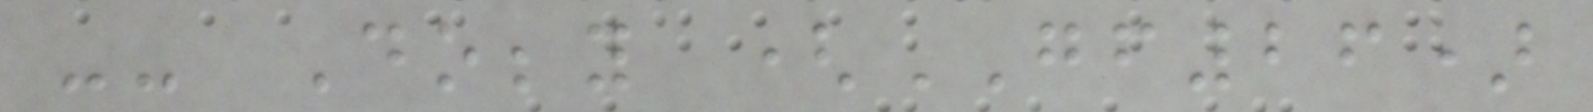-- Dobby (GF26)
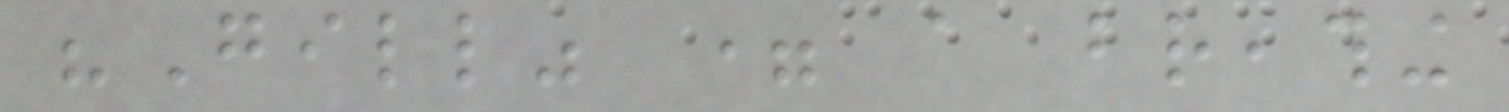"Gill" = a breathing
